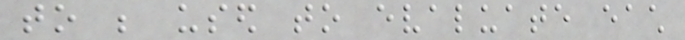to be used to evaluate each
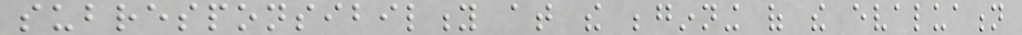subresponsibility at the beginning of the evaluation
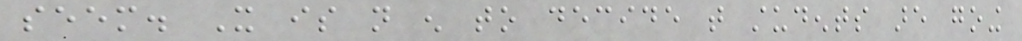seem. It is not enough to decide that students are going
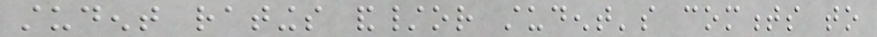student ratings and/or student's comments to
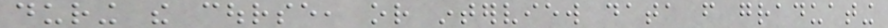during the course, or interview data from graduating
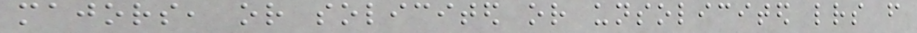majors, or solicited or unsolicited letters from
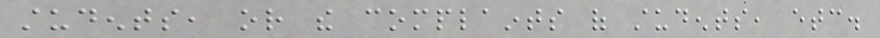students, or the complaints of students, etc.
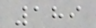189
